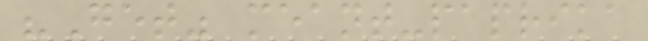"Get" meant-paprika
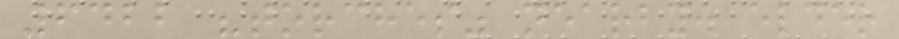6422 "torches" nearby. elder
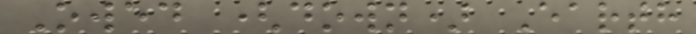Owed (down) Earth
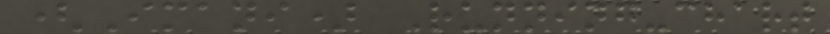(Imani) Running-chart
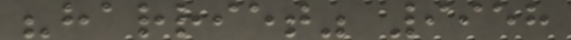"harriet" 9958
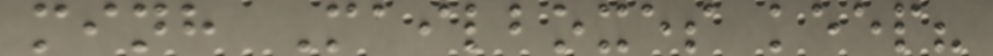minh Mailboxes keep?
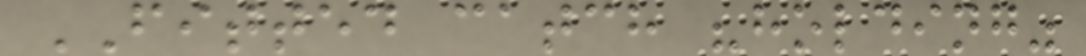FITTED catch "holding"
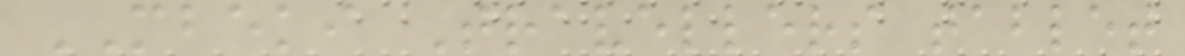MBEKI Travellers tablet
